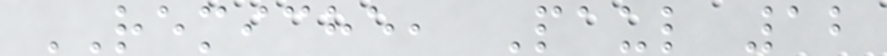REMICHE, Paul 12
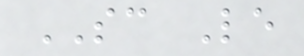SC Le
